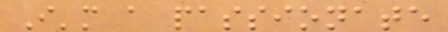I'm a passionate
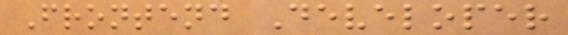Frontend Developer
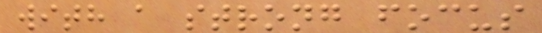with a strong focus
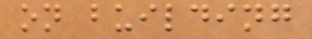on building
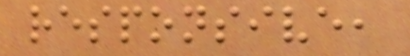responsive,
